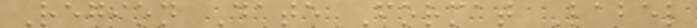Region Date Format Label
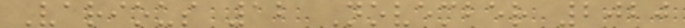Various 12 November 2020
